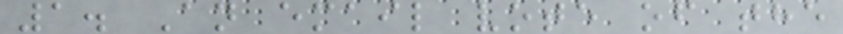1. An email vote of the
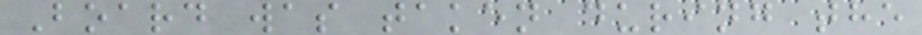Board was taken during the
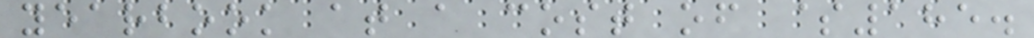yearbook at a cost of $185.
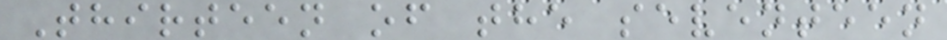Thirteen of the seventeen
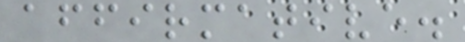affirmative.
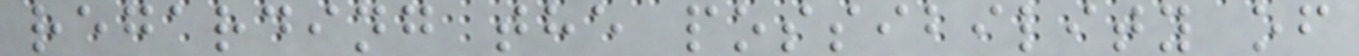regarding the possibility of
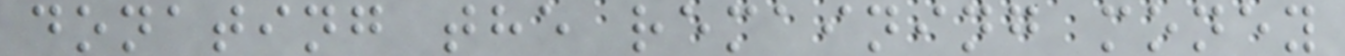donating the remaining money
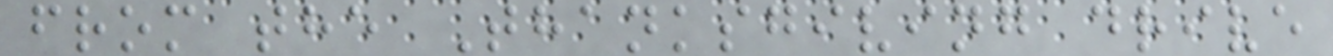from the Thanksgiving drive
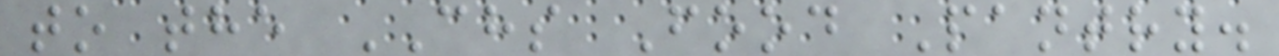to the CHS Food Pantry.
